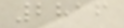2816
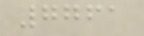7761
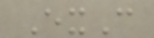ExC
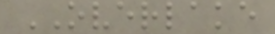OVERLAKE
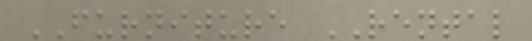FURNITURE RENTAL
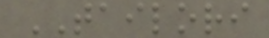TAILORI
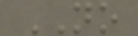NO
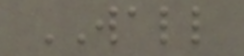WALL
